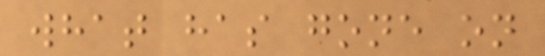what has gone on
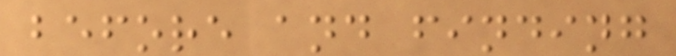before and finding
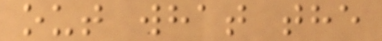out what the
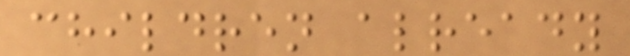children already
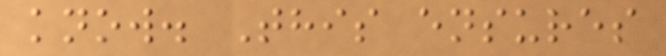know. This ensures
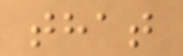that
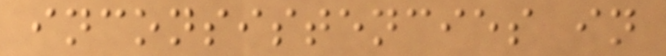inconsistencies in
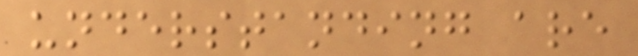understanding are
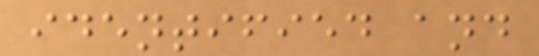identified and
